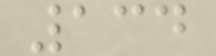134
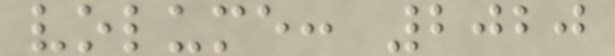volume: 2020
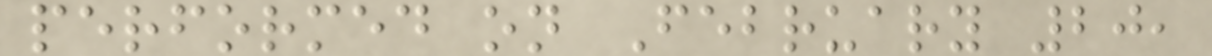performed on February 20,
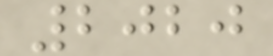2020
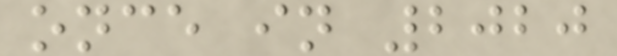once in 2020
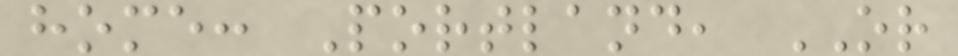home: Portland, OR
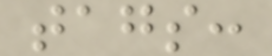tags:
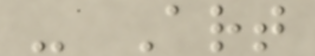- Art
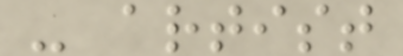- artist
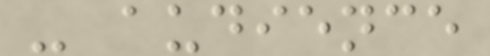- audience
